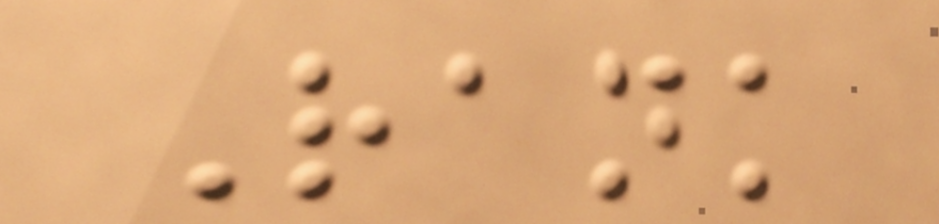Rank
